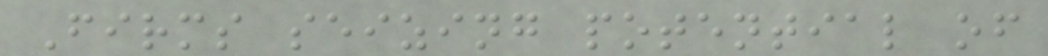Firms seizing potential of
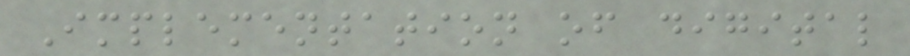Implementation of digital
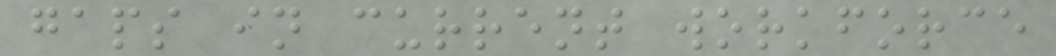gaps in current workforce
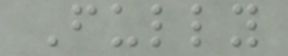Fully
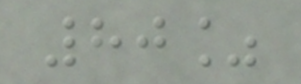80%
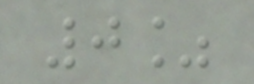0%
